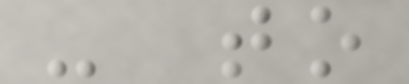- to
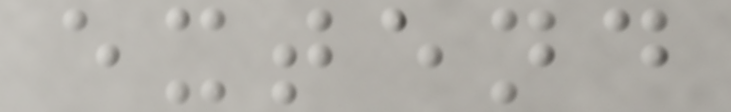extend
